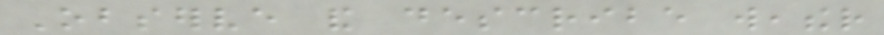Observe and describe weather
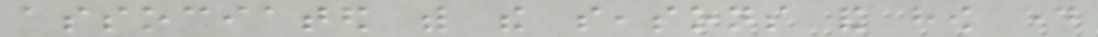associated with the seasons and how day
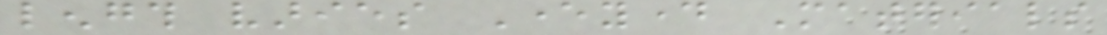length varies Everyday Materials
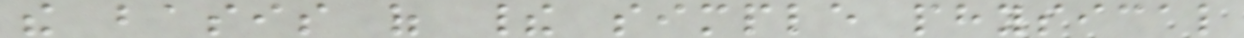the basis of their simple physical
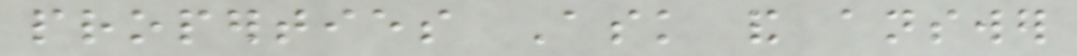properties Ask and answer
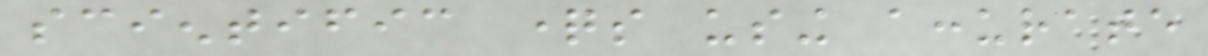scientific questions using accurate
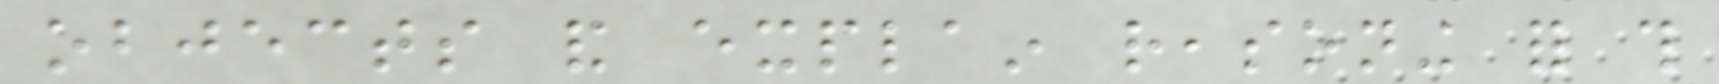objects and explain reasoning for this
